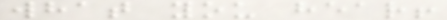what you hear!
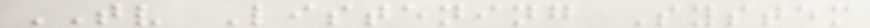TV Listening System
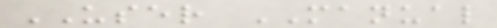USER MANUAL
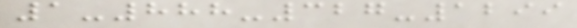1-888-327-1299
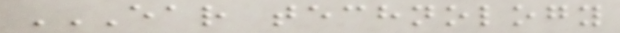EAR TECHNOLOGY
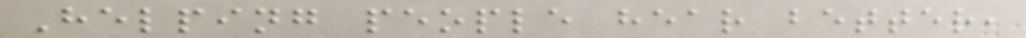Helping people hear better,
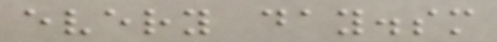every day.sm
